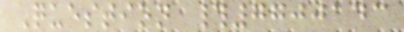Question #7700143
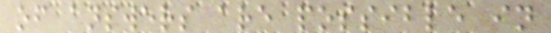of answers are possible in
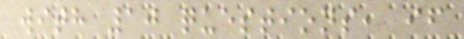with 10 questions, if
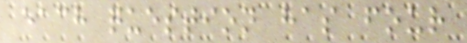each question has four
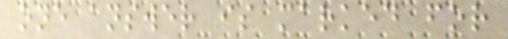one answer is marked for
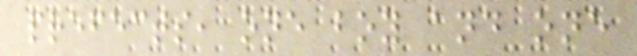prefects, one boy and one
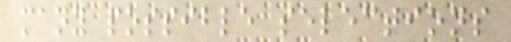many possible selections
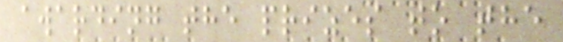awarding the prizes to the
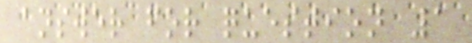answer for question 1
